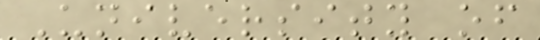University of
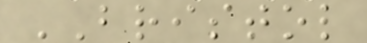BRISTOL
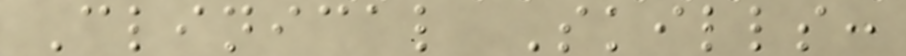Clinical Skills:
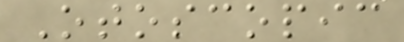Otoscopic
